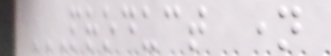PRODUCT NAME
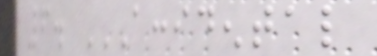6. ACCIDENTAL
